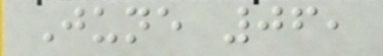June 06,
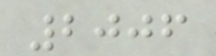2006
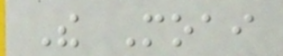The Moai
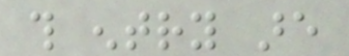this entry are
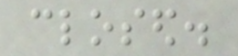closed.
